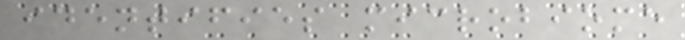identifies microbiome
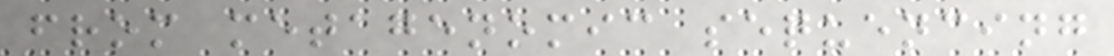from metagenomic sequencing
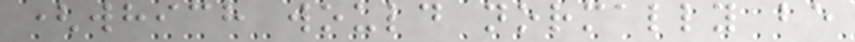(which would normally be
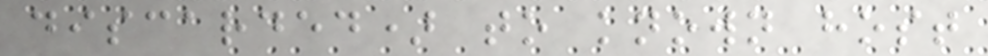discarded) to known host
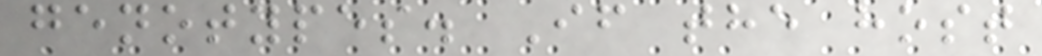genotypes. If the host
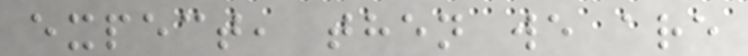expect, then we are
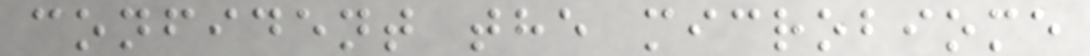confident the microbiome
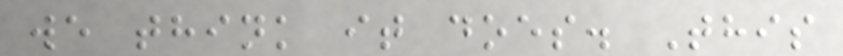we think it does. This
